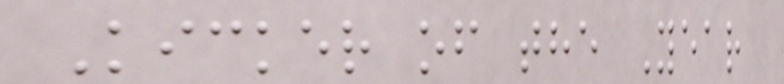Kicker of the Year
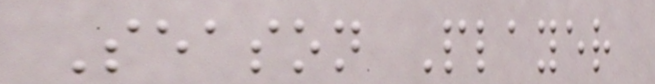Season Player
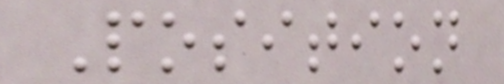Position
